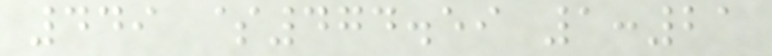449 $474.59 1:21
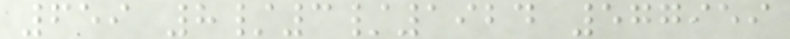659 8/3/1924 577959
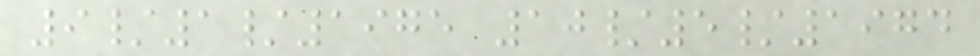9/1/1975 10/5/1974
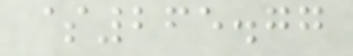$265.77
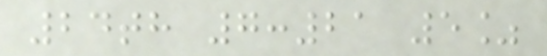24th 7:21 5%
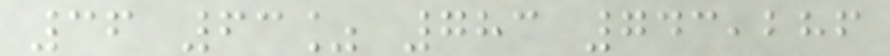36 63% 783 743,286
